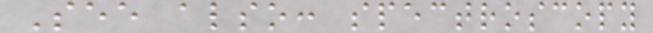See also: spectroscopy
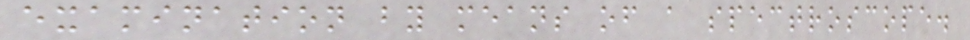examination by means of a spectroscope.
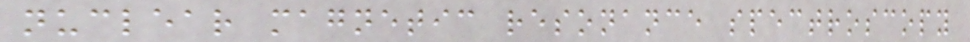nuclear magnetic resonance spectroscopy
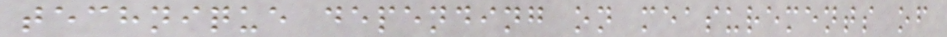technique depending on measurements of
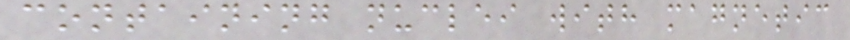containing nuclei with magnetic
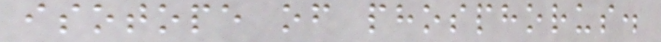isotope of phosphorus.
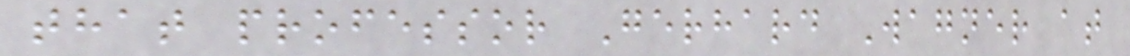that professor Gerhard Wagner at
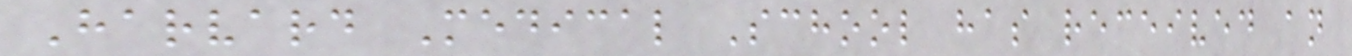Harvard Medical School has received an
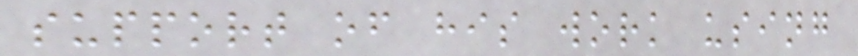support of his work using
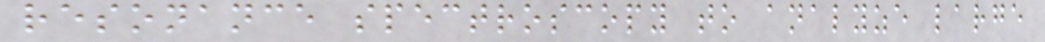resonance spectroscopy to analyze large
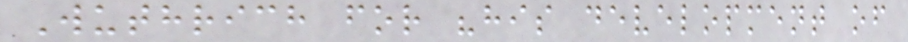Wuthrich for "his development of
